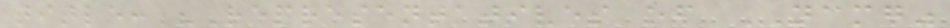title: "Representatives of NCMG"
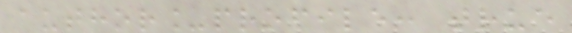author_profile: true
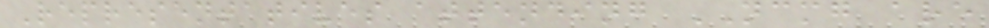Representatives attending NCMG are
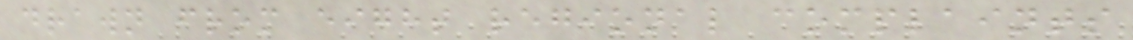drawn from eight regional complaints
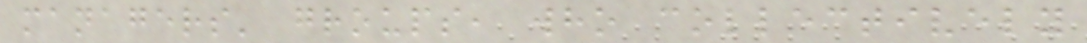managers' groups, who collectively
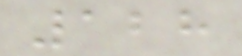128
